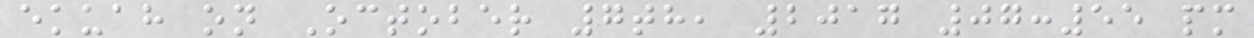ekuah on October 7th, 2017 07:55 pm
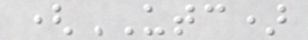(UTC)
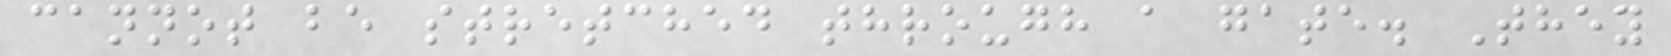cannot be stretched through a gate. They
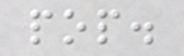pop.
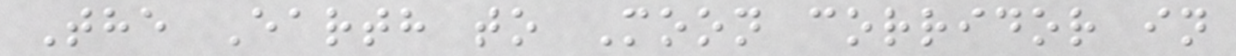The Earth to Moon corridor in
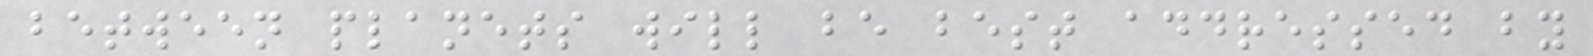between planets will be best addressed by
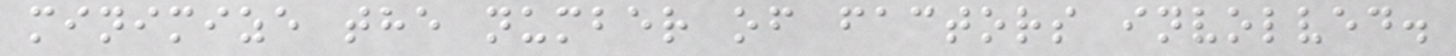minimize the number of factors involved.
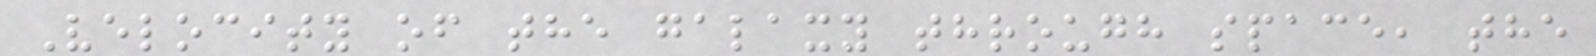Velocity of the galaxy through space, the
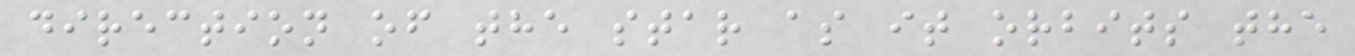direction of the star as it orbits the
